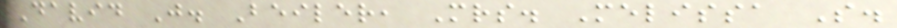David J. Beiler, Mrs. Melissa S.
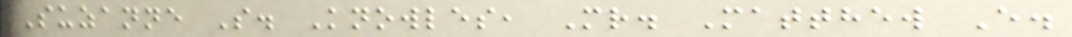Suzanne S. Knowles, Mr. Matthew E.
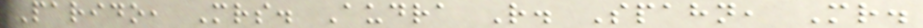Parido, Mrs. Audra R. Spahn, Mr.
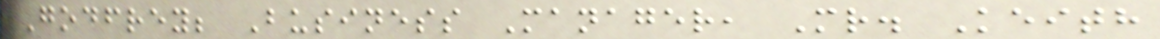Godfrey; Business Manager, Mr. Keith
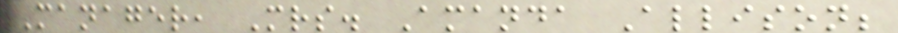Manager, Mrs. Amanda Allison;
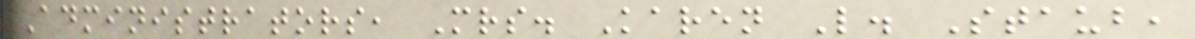Administrators, Mrs. Karen L. Staub,
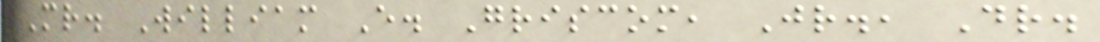Mr. William E. Griscom, Jr., Dr.
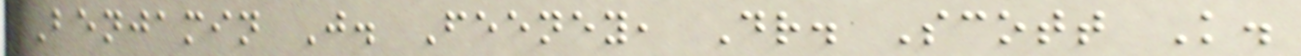Benjamin J. Feeney, Dr. Scott K.
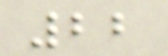22
